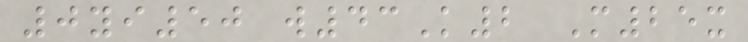0yi50 w43K2 M25x
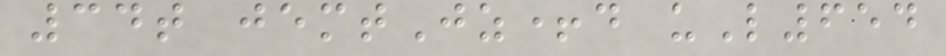34t jemtJz+d uL654
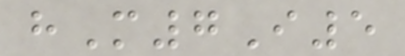hM7I5
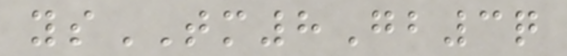ysTM8Gb3q
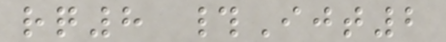rq8 #Ijt2
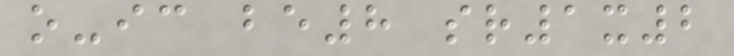o-ic be8 sr1x2
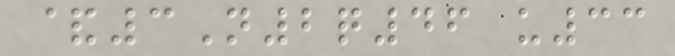&3N2q46 u33
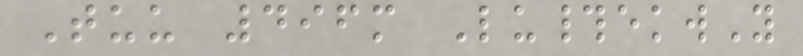Tuu 496m Lu#ekwY
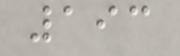193
